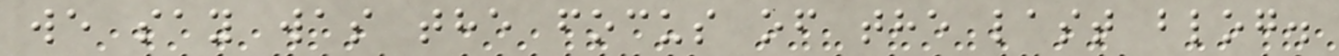we say was the focus of the last blog.
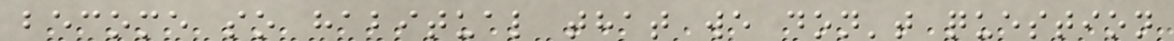become so habitual that we don't question
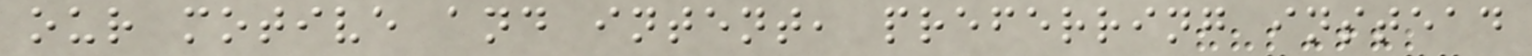our motive and intent, preferring instead
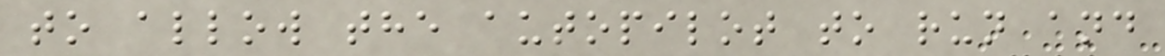to allow the autopilot to run and
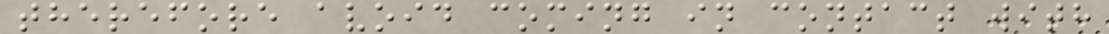therefore avoid coming in contact with
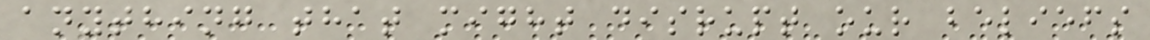anything that might disrupt our beliefs
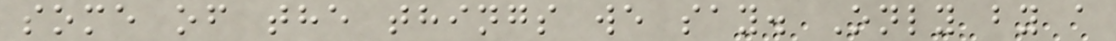some of the things we say. Only by a
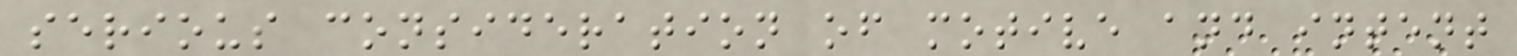serious consideration of motive and intent
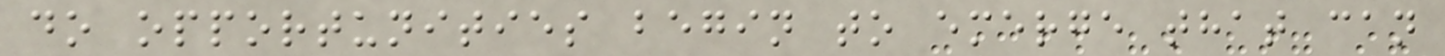do opportunities begin to emerge that can
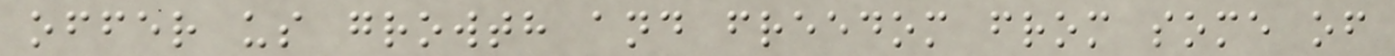offer us growth and freedom from some of
